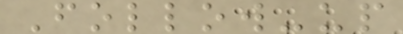Follow-up
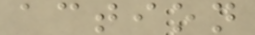action
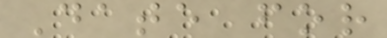Date for
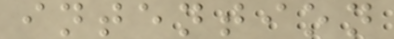intention
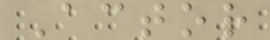Actor
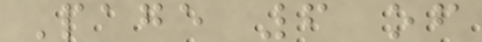Page 6 of
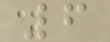6
